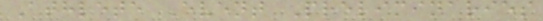Athlete Event Preliminaries
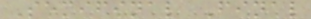Semifinal Final
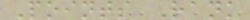Points Rank
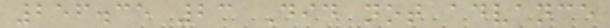256.35 23 Did not advance
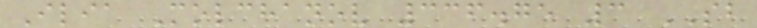Ilia Molchanov 336.75 3 SB
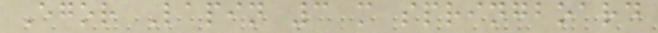Egor Lapin 3 m springboard
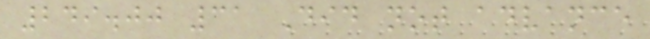249.00 31 Did not advance
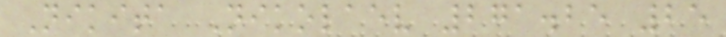Nikita Nikolaev 271.25 25
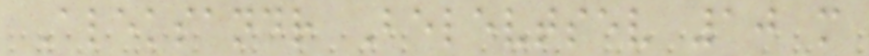Aleksandr Belevtsev 10 m
